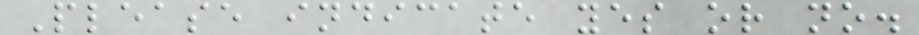Please indicate yes or no.
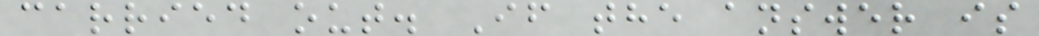carried out. If the answer is
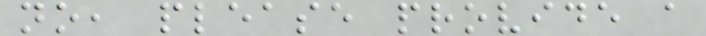no, please provide a
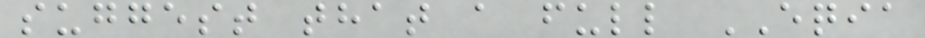suggest that a full EQIA
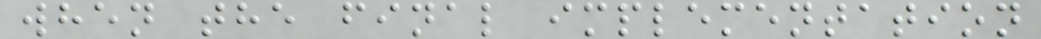when the final implementation
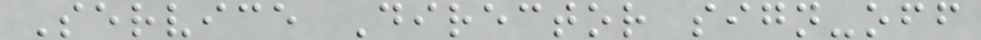Service Director sign-off
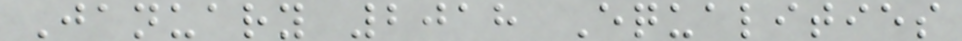January 2018 Equalities
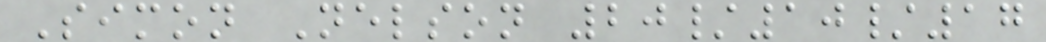Simon Nelson 20/10/17
